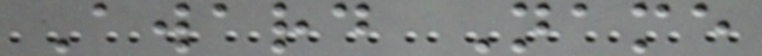Award Name
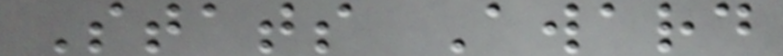Stats Award
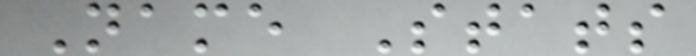Name Stats
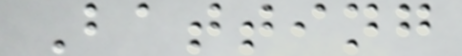Batting
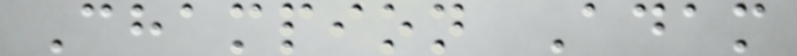Champion Adam
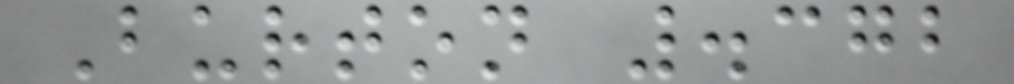Burton .372
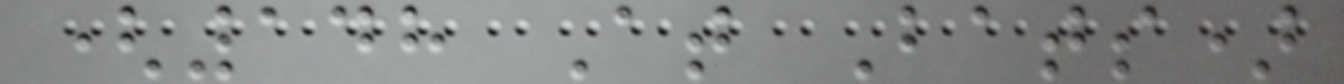(148 At Bats)
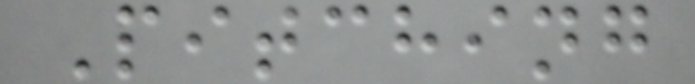Pitching
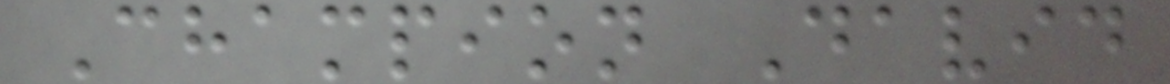Champion David
